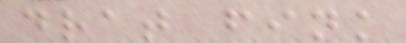drat fink
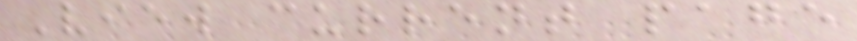View current page
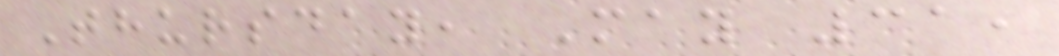Thursday, May 31,
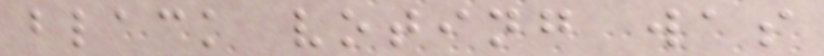black voting was
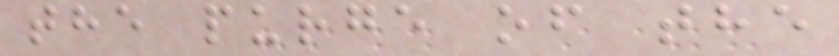the purge of the
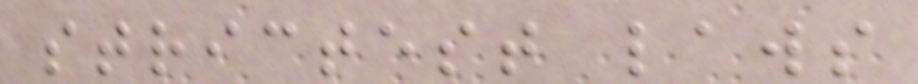strictest laws
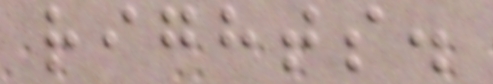rights.
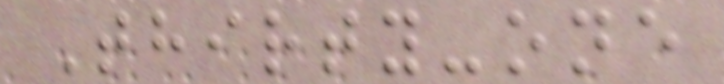Thirty-one
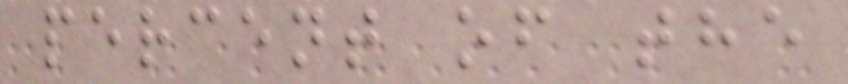percent of the
